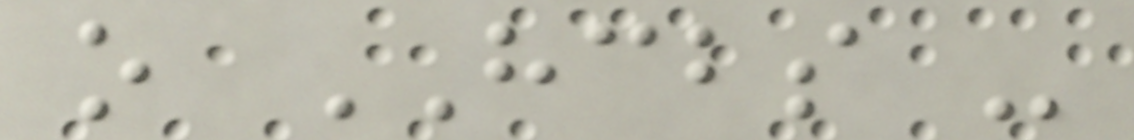o HCBS -
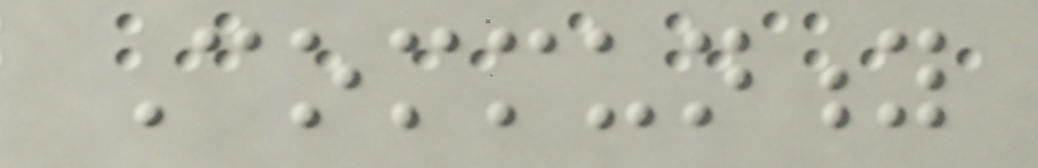Community
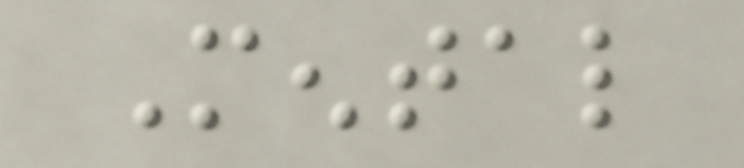Mental
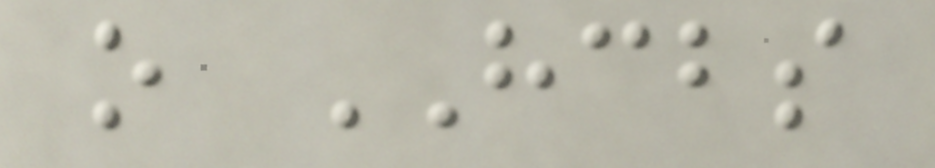o HCBS
